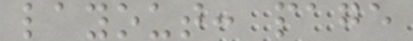layout: page
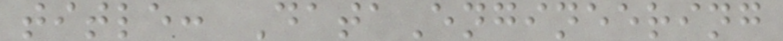title: DataEngineering
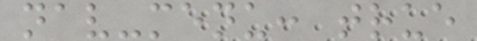nav-menu: true
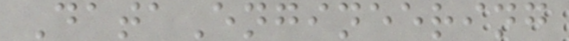DataEngineering
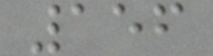156
